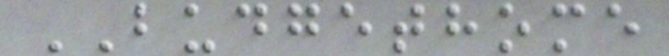BUDGETHOME
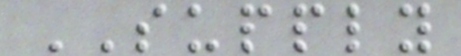SUPPLY
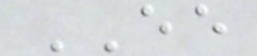EE
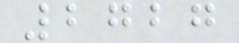2727
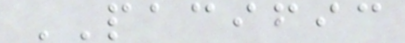PACIFIC
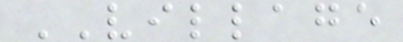VILLAGE
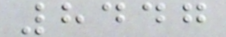8447
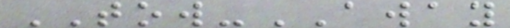TOW-AWAY
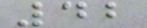42
